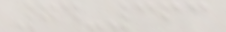74-363
